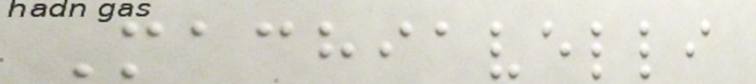Machiavelli
